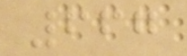667
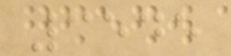3545
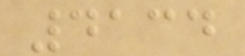4134
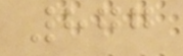877
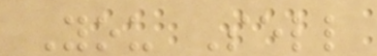You Sell
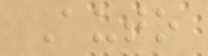Auto
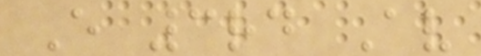E 3rd Av
